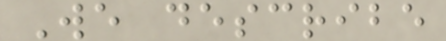We describe
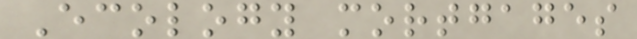Ecology mortgages
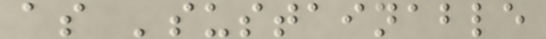as 'sustainable
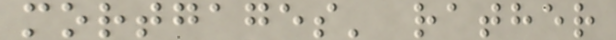mortgages' rather
